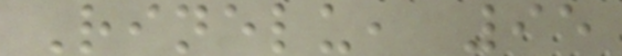Rinelu, 95
